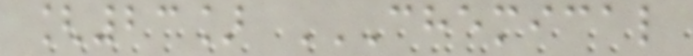[23] CHEMICAL
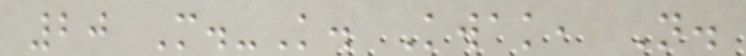20 M.-K. Kwak, N.
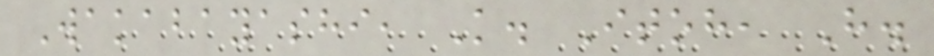Wakabayashi, K. Itoh, H.
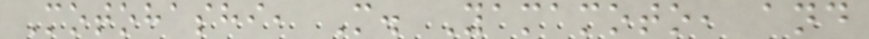Motohashi, M. Yamamoto, and
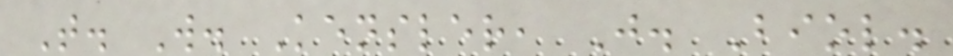T. W. Kensler, J. Biol.
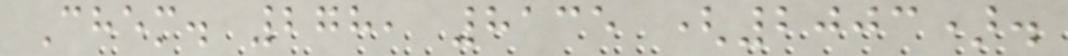Chem. 278, 8135 (2003).
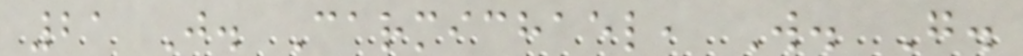21 J. Carmichael, W. G.
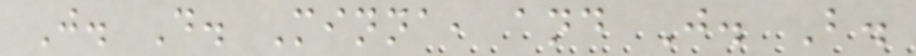J. D. Minna, and J. B.
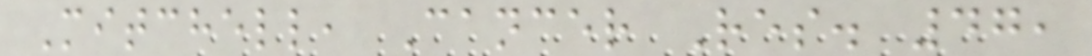Mitchell, Cancer Res. 47,
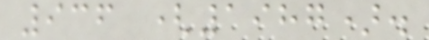936 (1987).
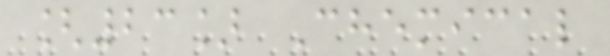[23] Chemical
